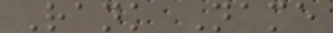Rank Name
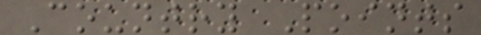Country Points
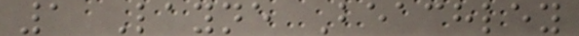1 Layne Beachley
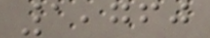1,760
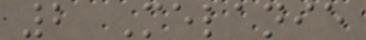2 Melanie
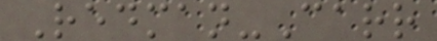Redman-Carr
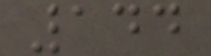144
